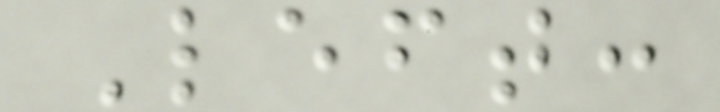Left:
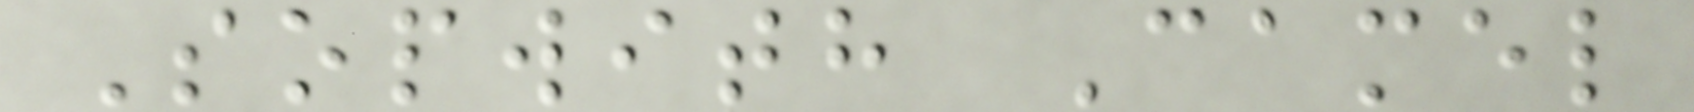Sopwith Camel
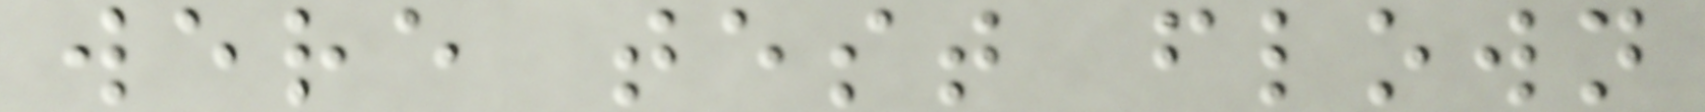were test flown
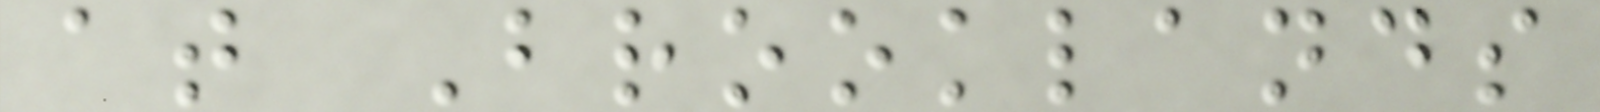at Brooklands
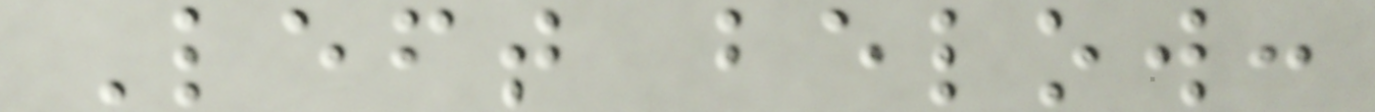Left below:
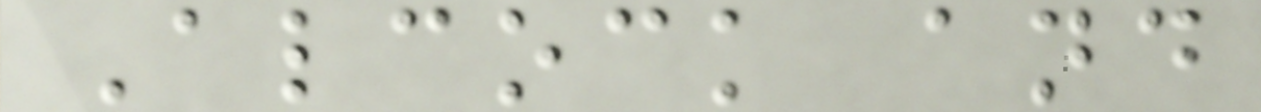Alcock and
